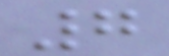7
